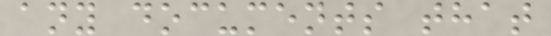any documents that
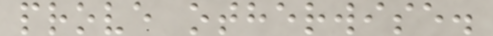prove otherwise.
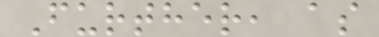Further, as
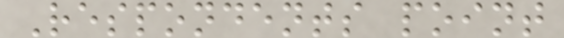Respondents point
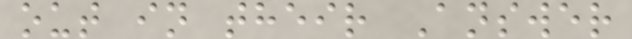out in their Answer
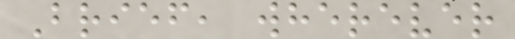Brief, wherever
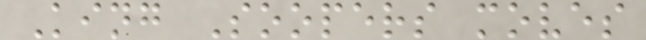King Soopers moves
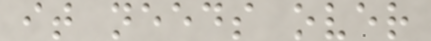it needs over
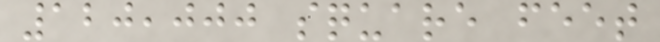120,000 square feet
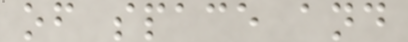of space and
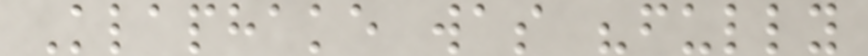Klaphake was "fully
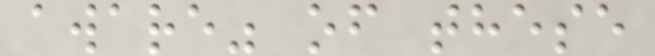aware" of these
